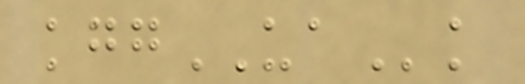kggUAk
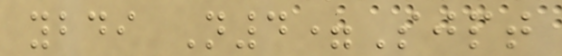ybdi N4=Sjpt
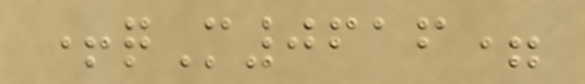+qM0616=
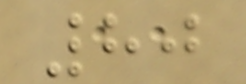80
